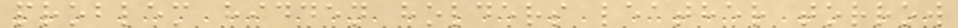problem hidden holders leather torrow
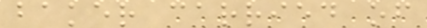baker carried of
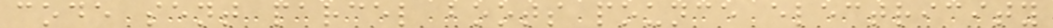code sent parcel boots pounce electricity
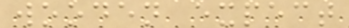wooden expect
